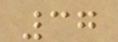37
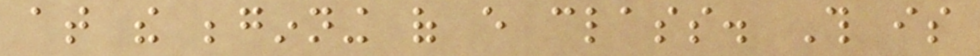at the beginning of every class. This is
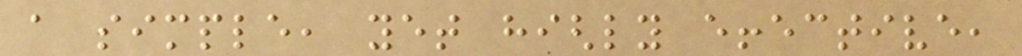a simple, yet highly effective,
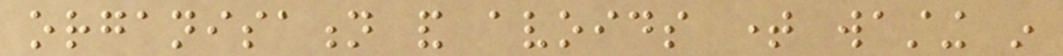organisation and avoids time wasting in
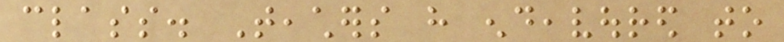class. Teachers have endeavoured to
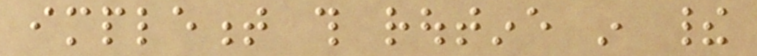implement this routine in their
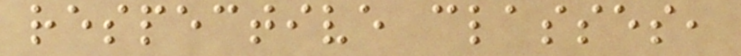respective classes,
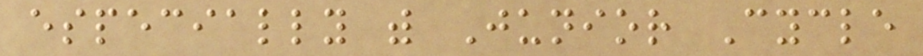especially with Junior Cycle
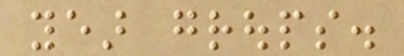year groups.
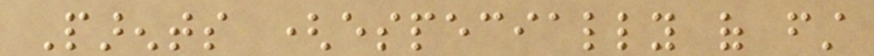Parents (especially of first
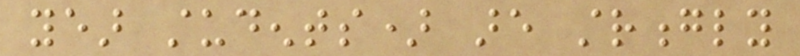year students) are strongly
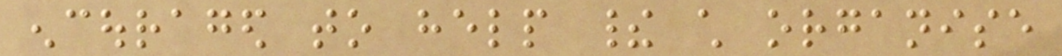encouraged to help their child organise
